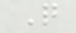Q
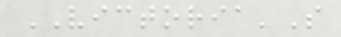VICTORIA'S
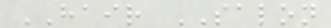HAIR SALON
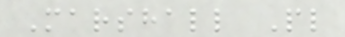Marshall Pl
